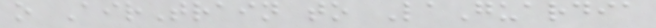o AirTrain to LaGuardia
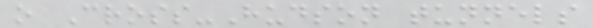o Cross-Hudson tunnels
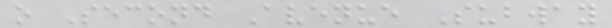o Second Avenue Subway
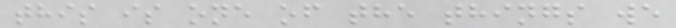this is one of the things we
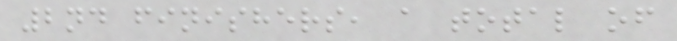2nd finishers, a total of
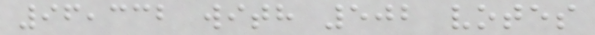96,332 with 502 votes
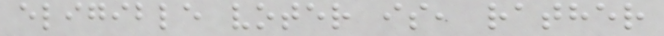eligible voter is, rather
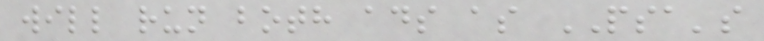will run both ads as PSA's
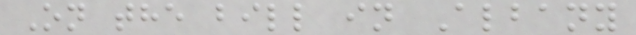On the bill in Albany
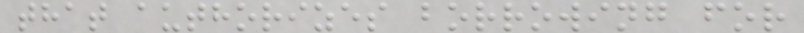that authorizes borrowing for
